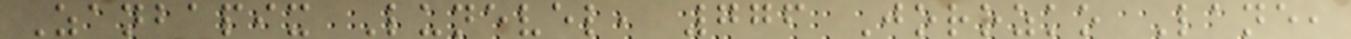Zanbapix Lunevel, 776 Jorozko Lane,
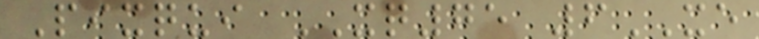Pixqui XQ75 6XE
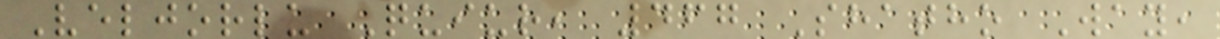Veljorlu Quiur, 467 Shatho Way,
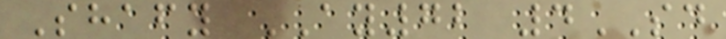Shafy AY72 4SD
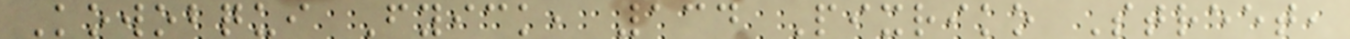Kowobqui Fyick, 134 Pixriko Street,
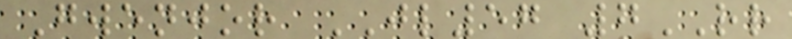Gwenjor JL57 7RR
